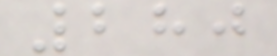280
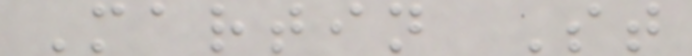Martin St
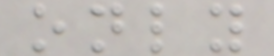only
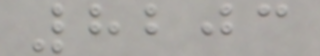8203
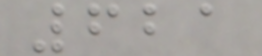621
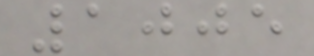1005
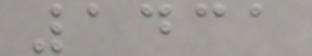1431
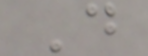D
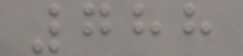788
